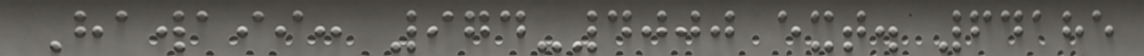Hawaii: 974-4000 ext. 64185
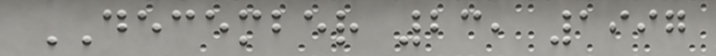DECEMBER 23, 1997
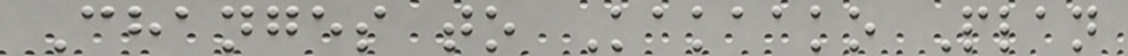Changes to Kakaako Plan
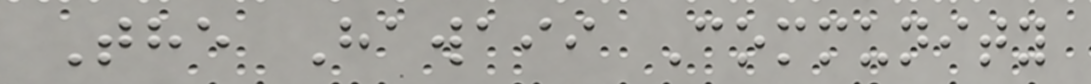The Hawaii Community
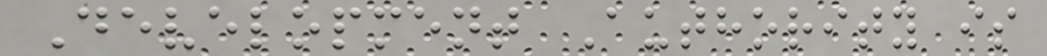Development Authority is
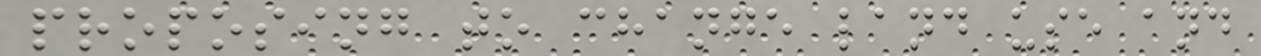proposing to change land use and
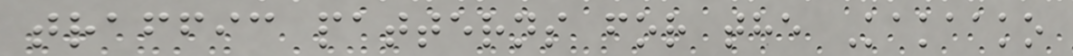traffic patterns for the Kakaako
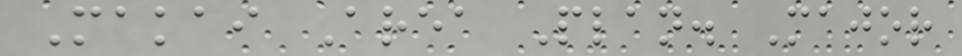Makai Area Plan. Major
